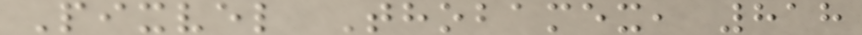Pixvel Thobamex, 818
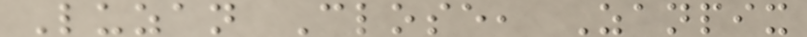Luzan Close, Zanpix
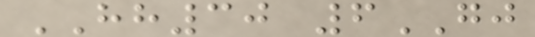HH30 6GJ
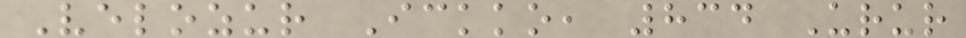Velozur Ickko, 834 Urur
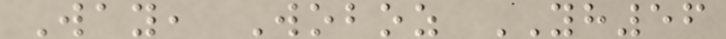Way, Woboz YH56
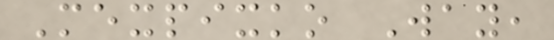Mexpixko Way,
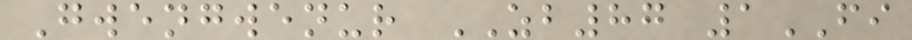Gwengwenur ZB87 1FI
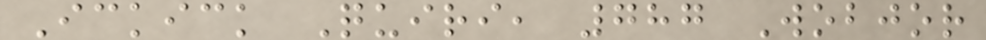Ickick Quiri, 787 Wobjor
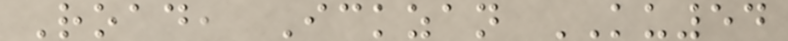Road, Ickzan KU54
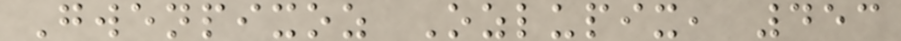Gwenpixoz Ozlupix, 453
